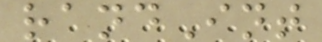randInt
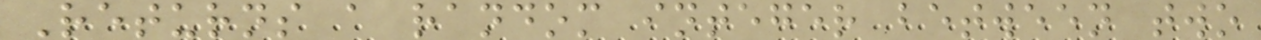Returns a random integer between two
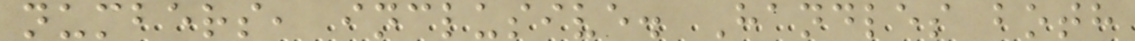numbers, inclusive. Handles both
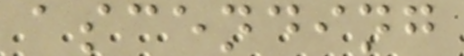ascending
